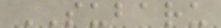SUBARU
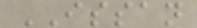ISSAN
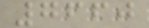7660
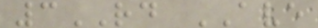3RD AVE
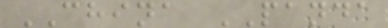CHINA PANDA
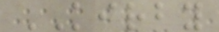KIRBY
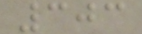303
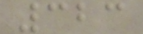323
